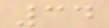34
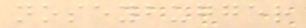noseybugger
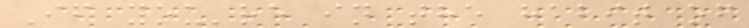If you're in the habit of
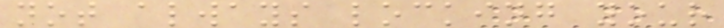not always locking your
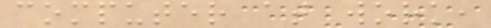computer at work,
